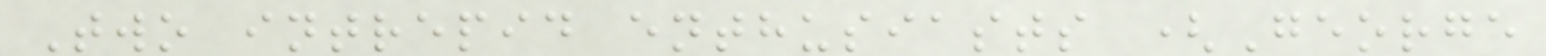Two intrepid enthusiasts (George
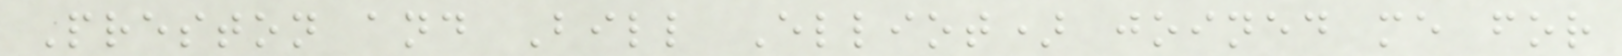Preston and Bill Elliot) joined me for
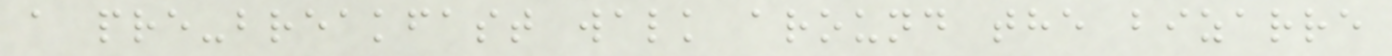a pre-breakfast walk around the bizarre
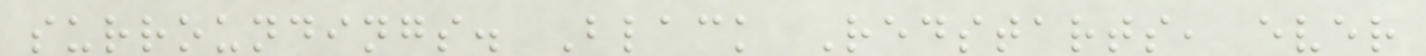surroundings. Black Redstarts, ever
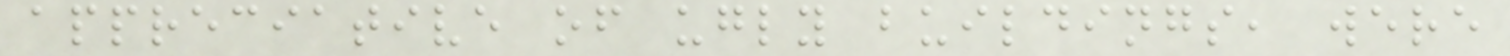appreciative of ugly buildings, were
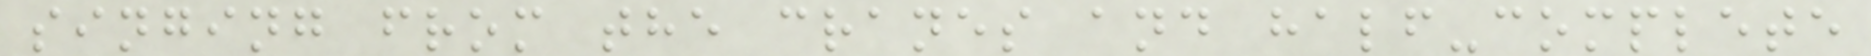singing from the cranes and half-complete
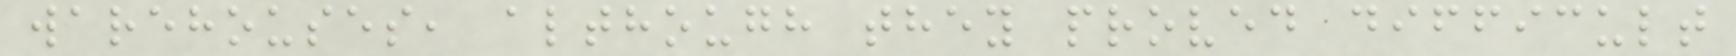warehouses, although they proved difficult
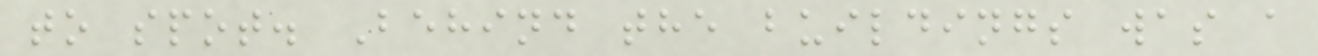to spot. Behind the buildings was a
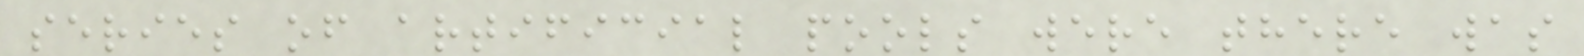series of artificial pools were there was
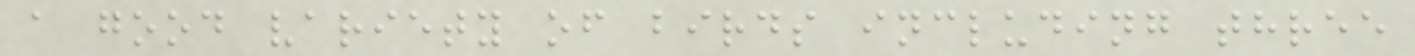a good variety of birds including three
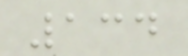134
